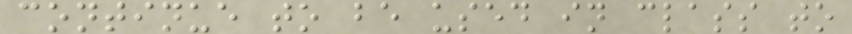continue to be used in class to
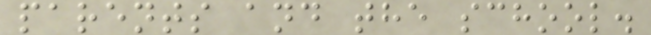parents and the school.
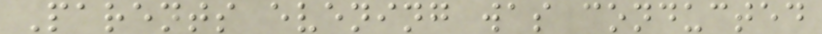Parents evening was conducted
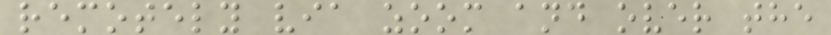remotely via zoom and over the
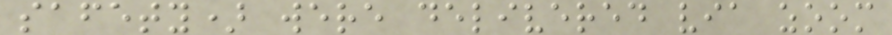safety) were delivered via zoom
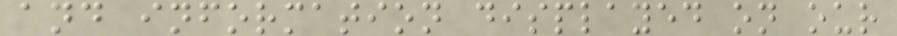and information displayed on our
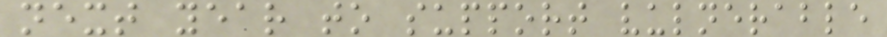next year to support vulnerable
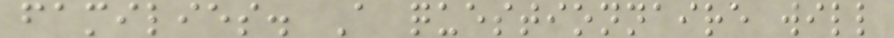families. A questionnaire will
